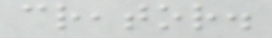creator.
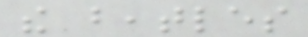the beatles
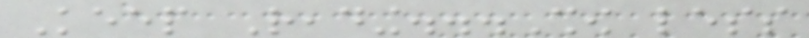Keep Reading...Show less
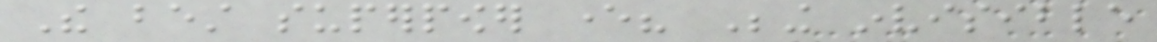The best superpower ever? Being invisible
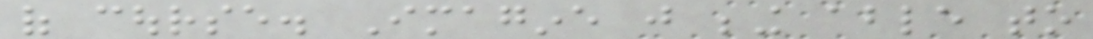of course. Imagine just being able to
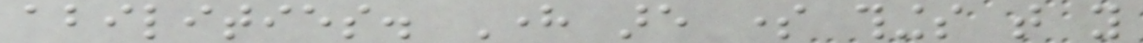abilities. Here are some things that you
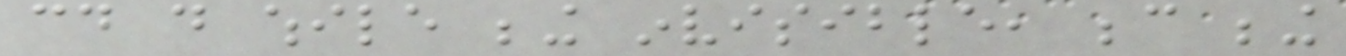could do while being invisible, because being
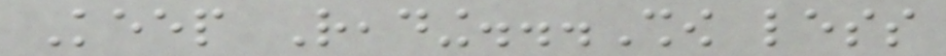Keep Reading...Show less
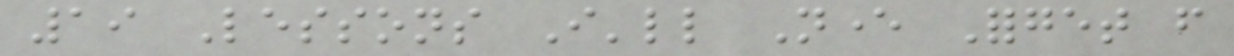19 Lessons I'll Never Forget from
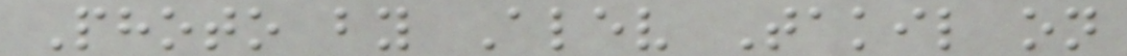Photo by Alev Takil on
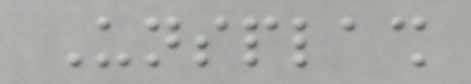Unsplash
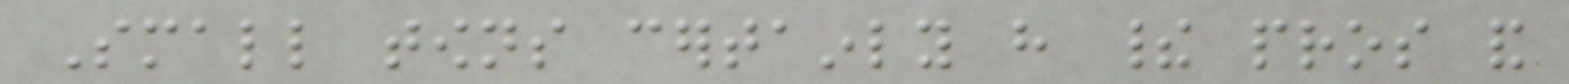Small towns certainly have their pros and
